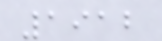1912
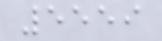5559
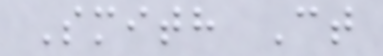Smith Ct
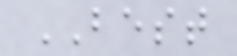BEST
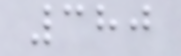380
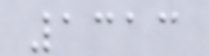1313
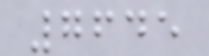7645
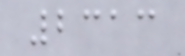2313
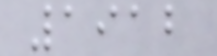1912
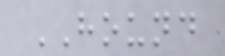HOUND
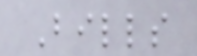Bills
